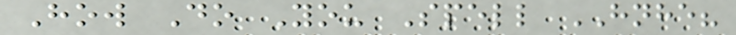How Do You Spell HNHE?
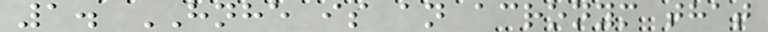1. HNHE is an acronym that
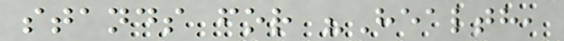stands for "Health,
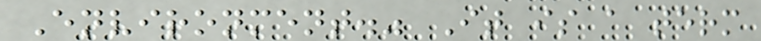Environment." It is a term
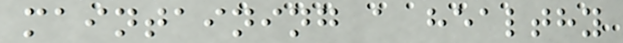maintaining a healthy
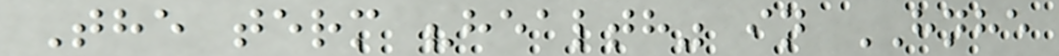The term "health" in HNHE
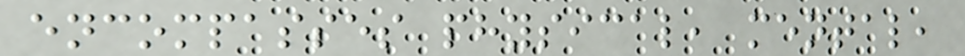encompasses physical, mental,
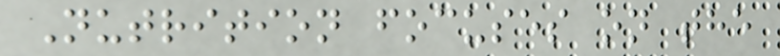Nutrition focuses on the
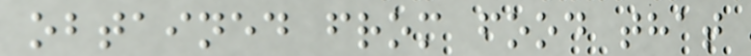obtained from food that
